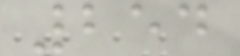254
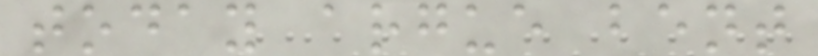today argue bent
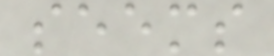seems
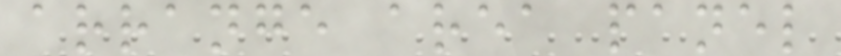arrange area panel
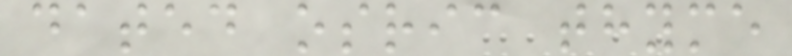dated osric thyme
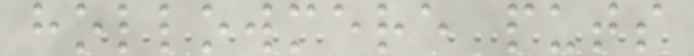hollowmere puts
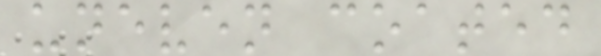uneven coated
